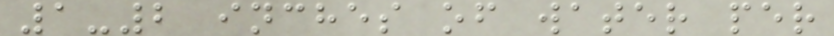1-2 inches of water per
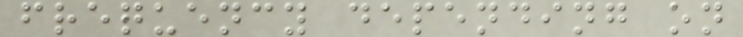frequency depending on
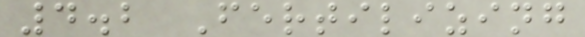4.2 Fertilizing
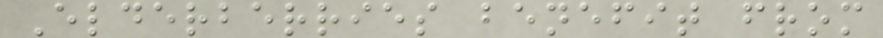Elderberries benefit from
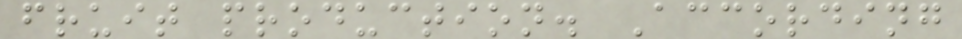fruit production. According
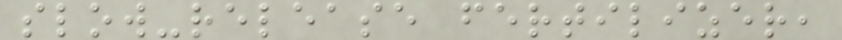slow-release fertilizer,
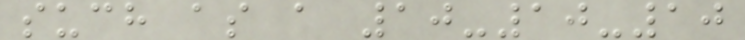such as a 10-10-10
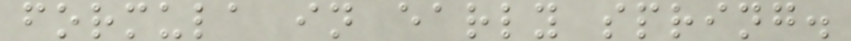formula in early spring.
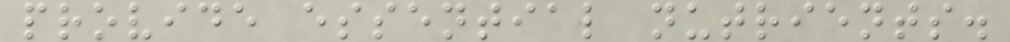provide essential nutrients.
